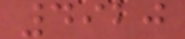4920
